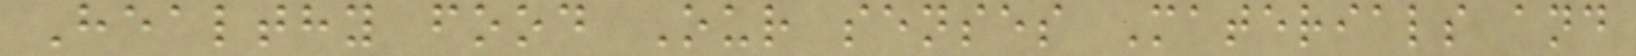Healthy food Our senses Materials and
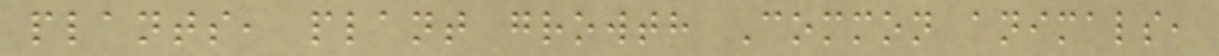plants, plant growth Common animals,
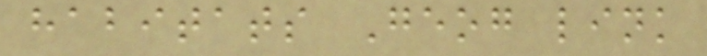habitats Geog link
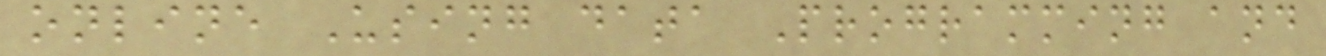online Using data Programming and
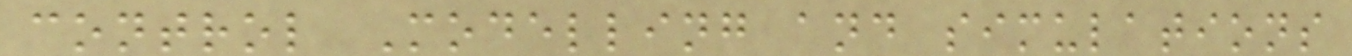control Modelling and simulations
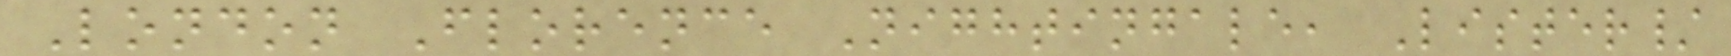London Florence Nightingale, Lister/
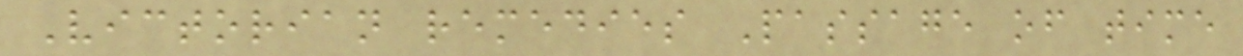Victorian remedies Passage of time
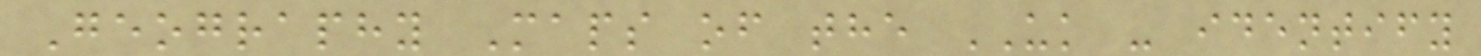Geography Maps of the UK - identify
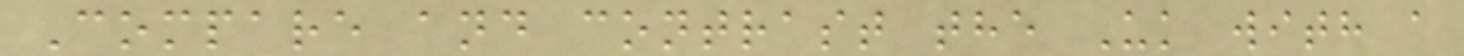Compare and contrast the Uk with a
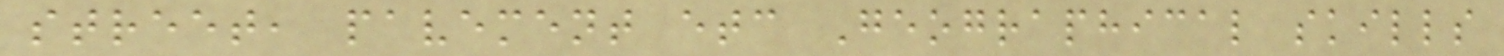street, pavement etc Geographical skills
